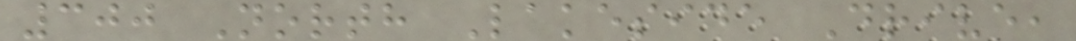300 North Lakeside Drive,
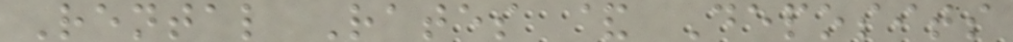Rental Rates & Deposits
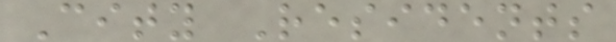City Residents
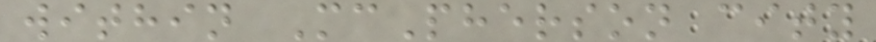within McPherson city
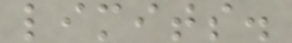limits.
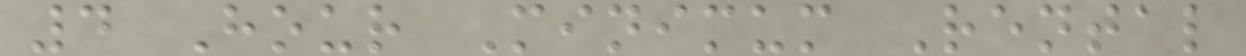4 Hour Minimum Rental
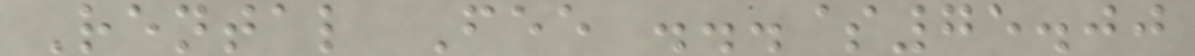Rental Fee ...$75.00
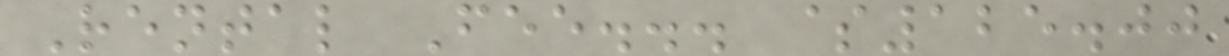Rental Fee... $125.00
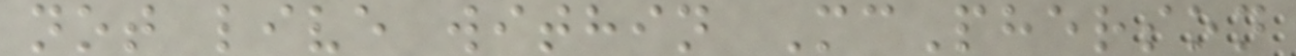not live within McPherson
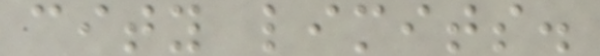city limits.
